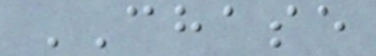CHASE
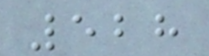528
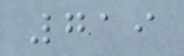719
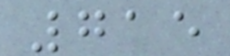715
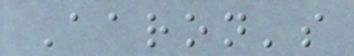Aaron's
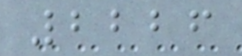2226
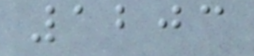1203
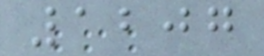1207
